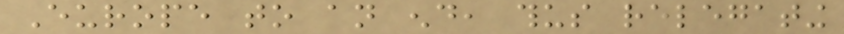Europe to an end, thus relegating
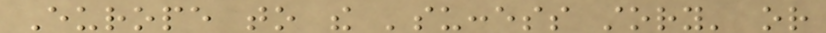Europe to the 'success story' or
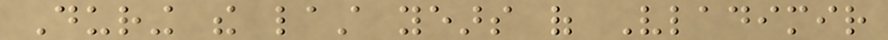During the last years of Vladimir
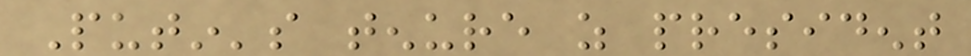Putin's tenure as president
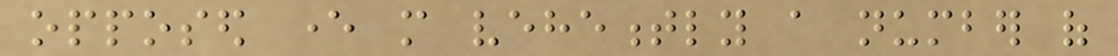opposed ever more vehemently a number of
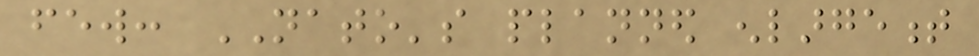few: NATO's planned enlargement
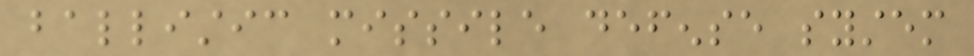ballistic missile defense system
